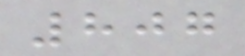807
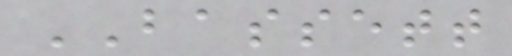BASSETT
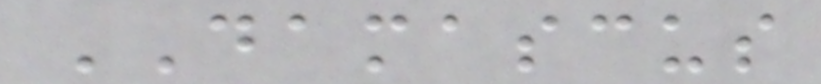DAMASCUS
